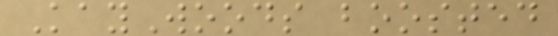KayWoods boosted
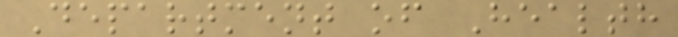Department of Health
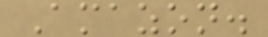Amazon.
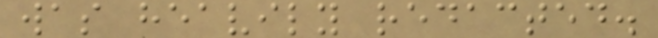was heavily redacted.
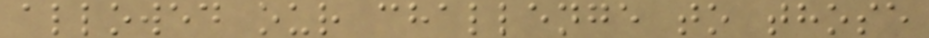allowed our challenge to those
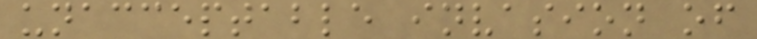unacceptable invasion of
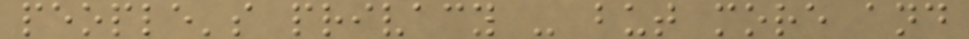people's privacy - but more and
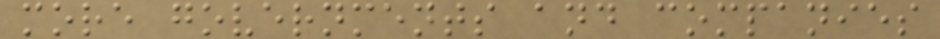more governments and companies
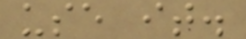use it.
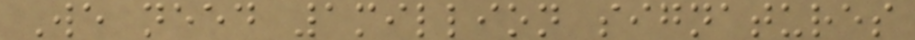We need 1million signatures
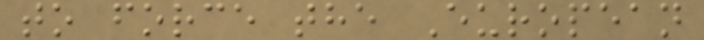to force the European
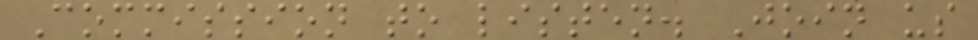Commission to listen. Join us
